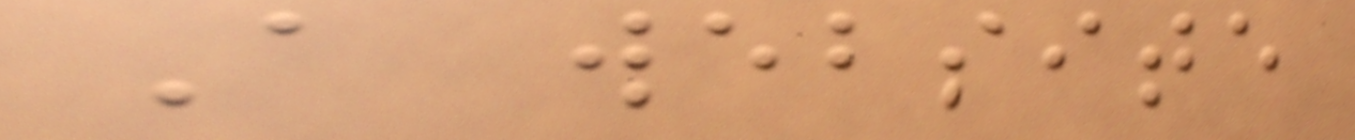A website
